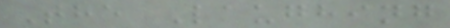The Laughing
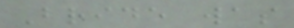Bride was
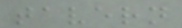tavern
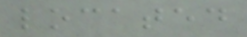located
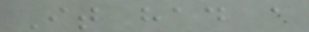It had a
